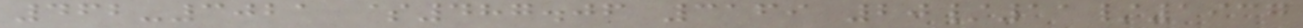462-3021 $487.06 3169 20/11/1937
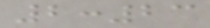2:23
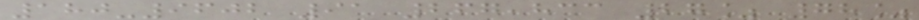180-9602 91 267,833 27% 78%
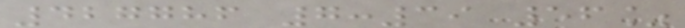427786 7:39 56%
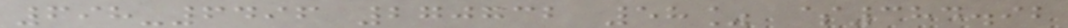698-6496 270732 58% $384.92
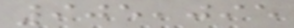905,095
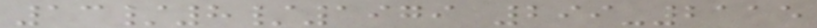13/8/1979 299-2115
